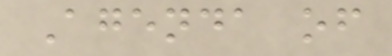Agenda of
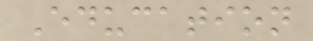Education
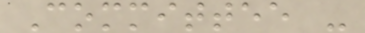Committee -
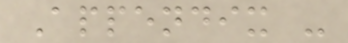Appendix -
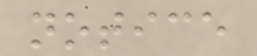notice
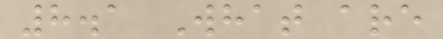8.1 What are
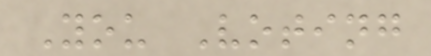You Voting
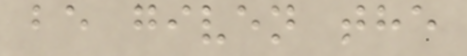be given the
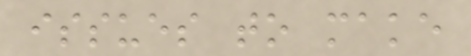issues to make
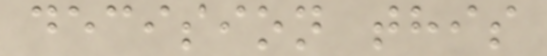decision this
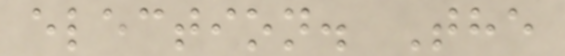election. The
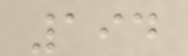194
